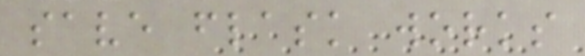save flask works
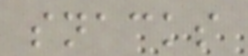snacks
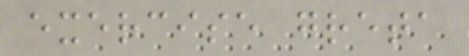exercise greta
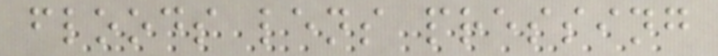floods lens pressing
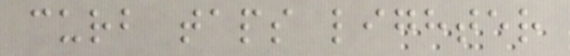curb taps lighter
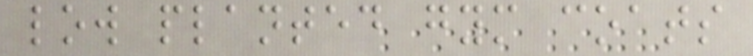low planted gym coats
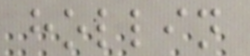hollin
